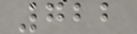722
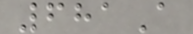681A
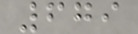679
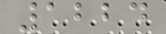1224
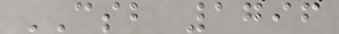CSB 1796
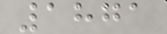1871
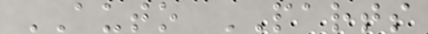AUTO PARTS
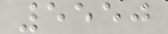5550
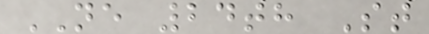NE 24th St
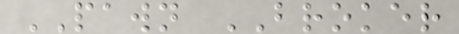PAWN BROKER
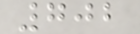702
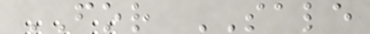FOR SALE
